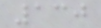130
